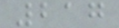217
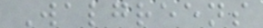Walgreens
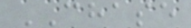CHASE
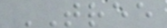TREE
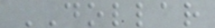DOLLAR
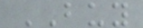BUY
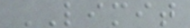LIMIT
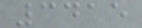3415
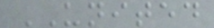UNITED
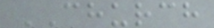CHURCH
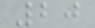20
